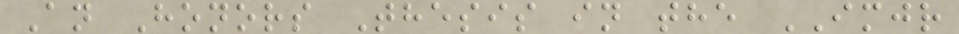An Honors Thesis in the IMJR
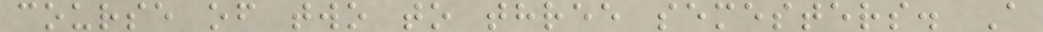course of two to three semesters. A
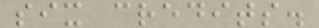six credits.
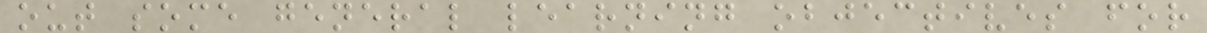out some general learning objectives for
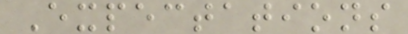Expectations
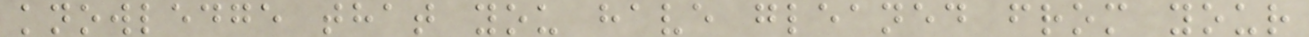knowledge that you have gleaned from your
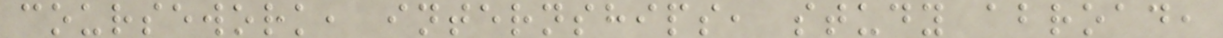coursework, internships, study abroad,
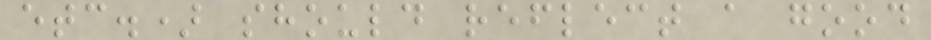etc.) should reflect a good
